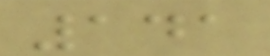141
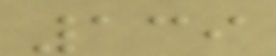139
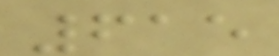615
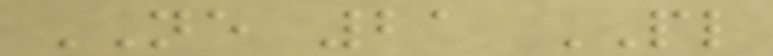NE 21 PL
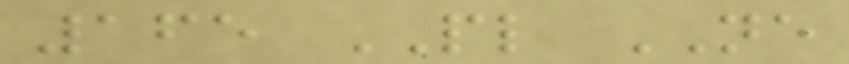165 PL NE
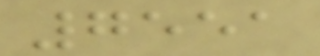7551
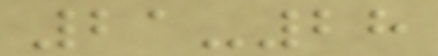21-28
